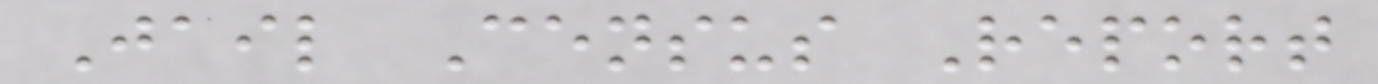Jail Census Report
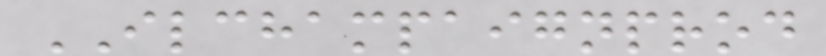ILCHAMPAIGNPROD
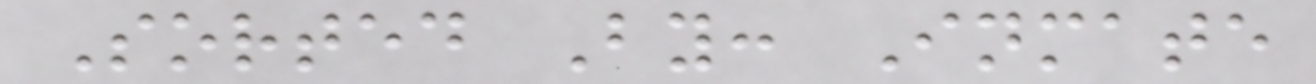Sorted By: Inmate
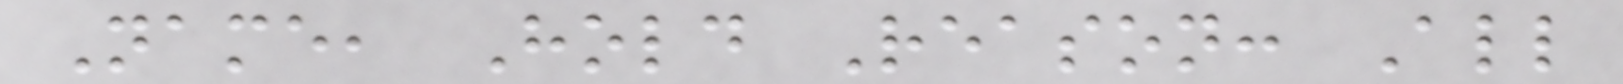Name, Hold Reason: All
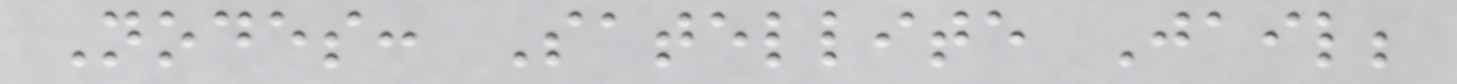Nodes: Satellite Jail;
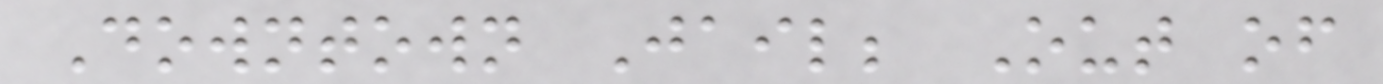Downtown Jail; Out of
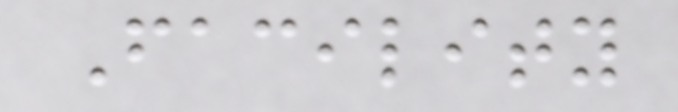Facility
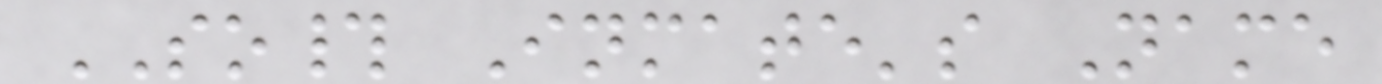SO# Inmate's Name
